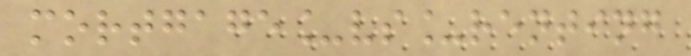mortgage_vs_renting
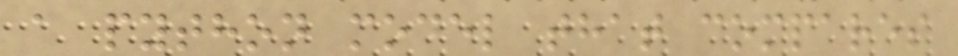a python model that compares
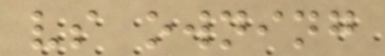vs owning
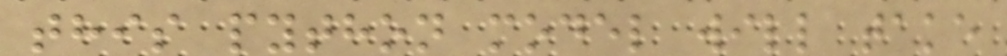this python model will take
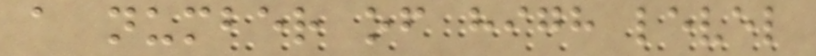a number of high level
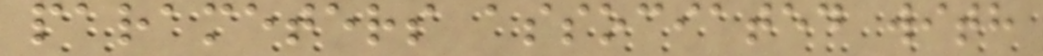parameters associated with
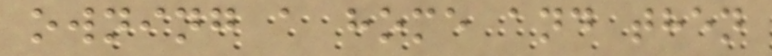owning a home and then
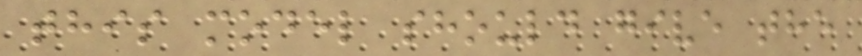this model should give the
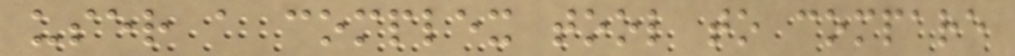user a complex tool to compare
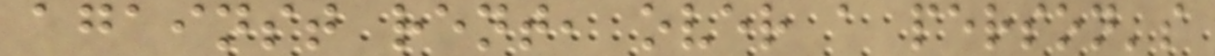against rent, over a person's
